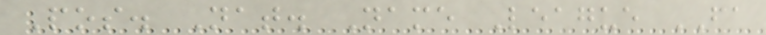Pos. Nat. Name League FA
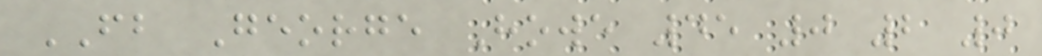FB George Howe 45 0 2 0
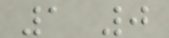1 0
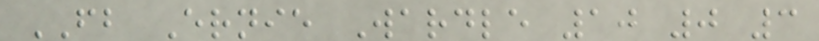FB Ernie Wardle 10 0 3
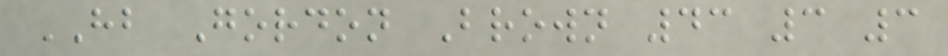HB Gordon Brown 43 3 3
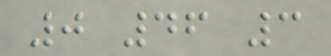0 46 3
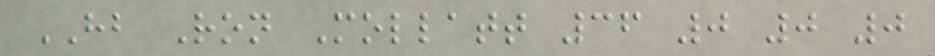HB Ron Mollatt 36 0 0 0
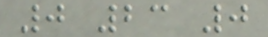0 23 0
